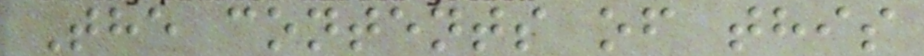The contents of this
